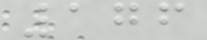176
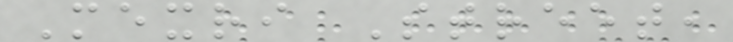Mexri Street,
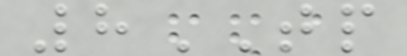8TP
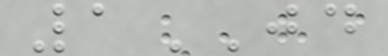1JD
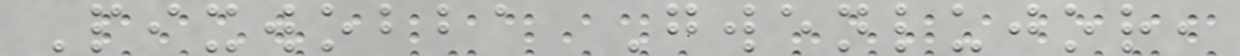Pixwobba Gwenlujor,
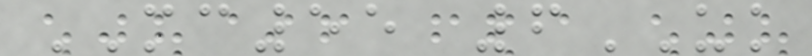MC55 6UK
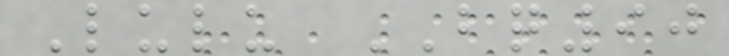Lulu BQ90
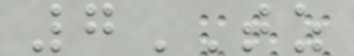7TZ
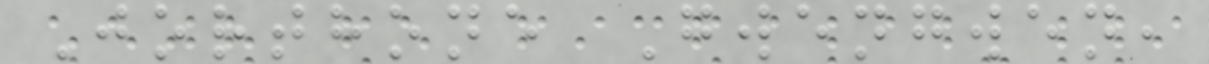Jorthone Gwengwen,
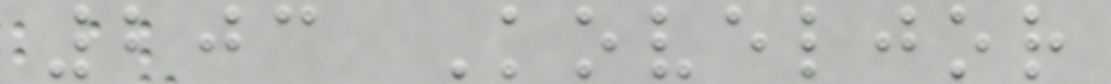203 Koveljor
